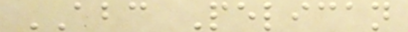ABC Pelican
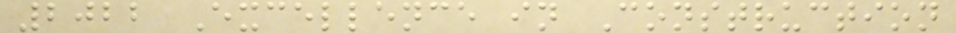2022 Excellence in Construction
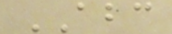ABC
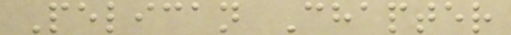Pelican Chapter
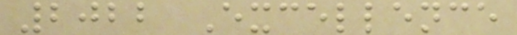2022 Excellence
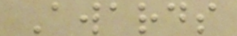Awards
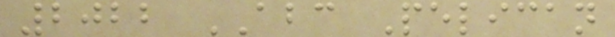2022 ABC Pelican
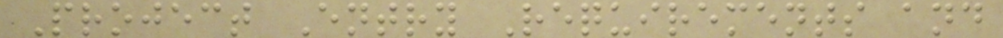Project Entry Requirements and
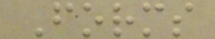Forms
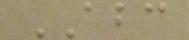ABC
